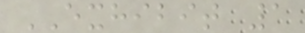EXHIBIT 1
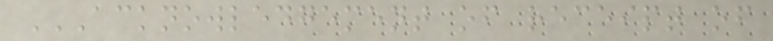ACKNOWLEDGEMENT OF RECEIPT OF
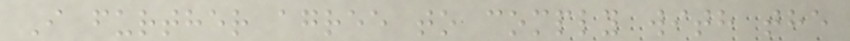I further agree to comply with the
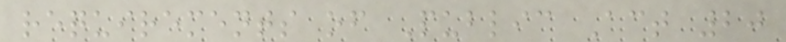requirements of Public Act 20
